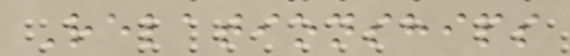Relationships
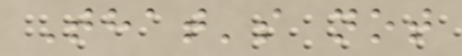That's not
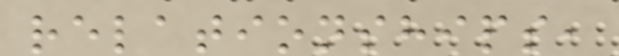relationships,
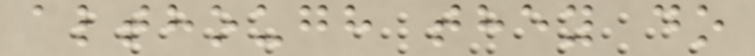although they do
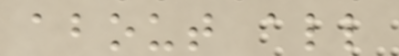about all
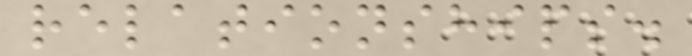relationships.
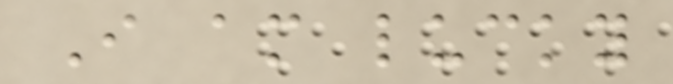I am lucky
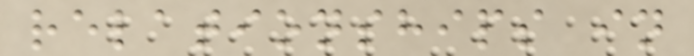relationships in
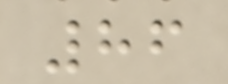86
